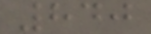840
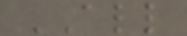ALL
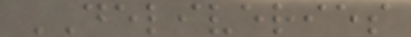DELIVERIES
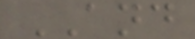AND
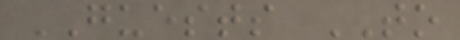GUESTS TO
